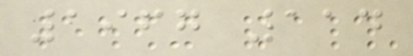1967 114
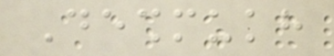Deshmukh
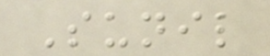Sunil
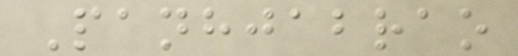Panhjabrao
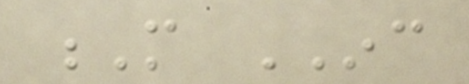M INC
